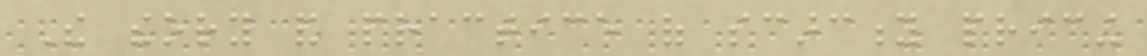The theory and practice of scarcity pricing
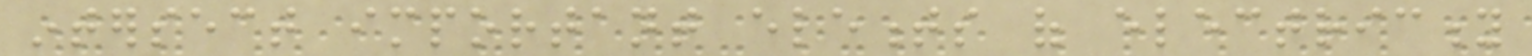intersect important elements of electricity
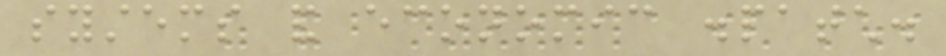systems and economic dispatch.
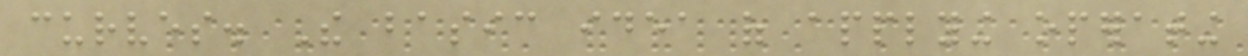curves. The basic idea of applying operating
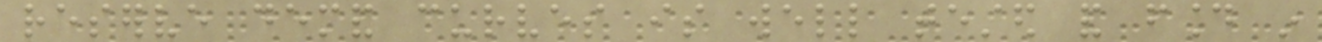reserve demand curves is well tested and found in
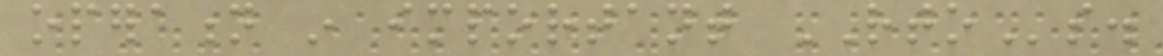operation in important RTOs.
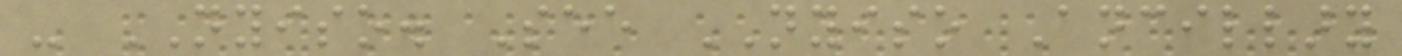- NYISO. See NYISO Ancillary
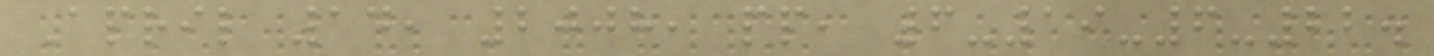April 14, 2008, pp, 6-19-6-22.
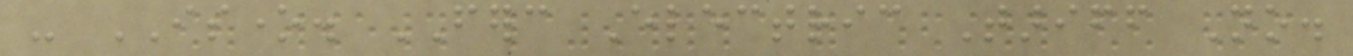- ISONE. FERC Electric Tariff No.
